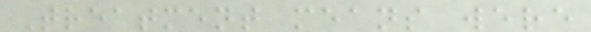Treatment means were
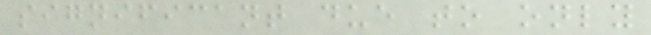significant due to only
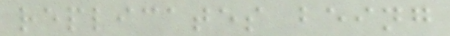replicates being
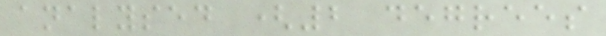analysed (2 degrees
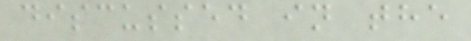discussed in the
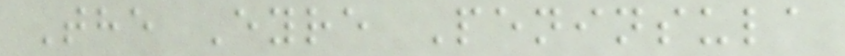The Eyre Peninsula
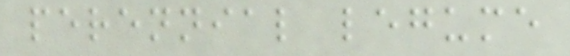perennial legume
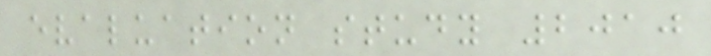evaluation study 2010
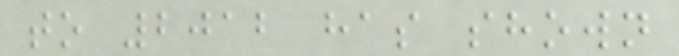to 2012 has shown
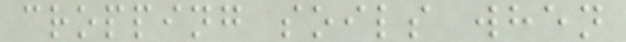cropping soils when
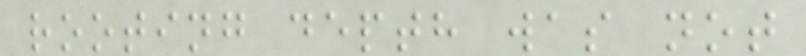rooting depth was not
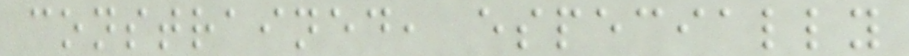constrained, especially
